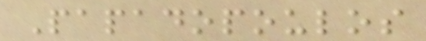Papadopoulos
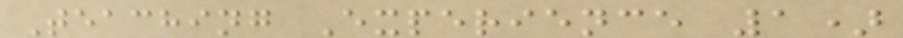Teaching Experience 1)
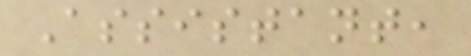Assistant,
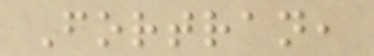Fortran,
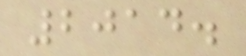2014.
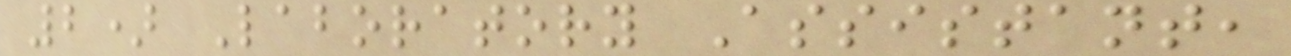2) Laboratory Assistant,
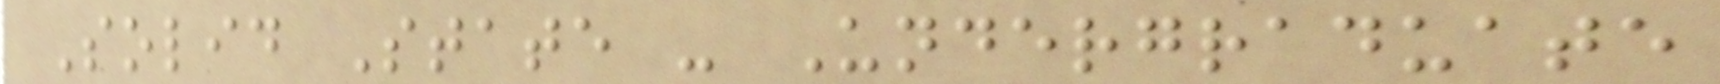Solid State - Undergraduate
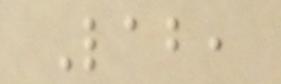Lab,
